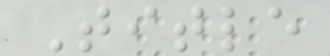Title
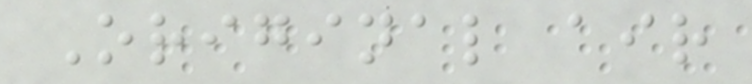Original air
